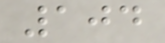104
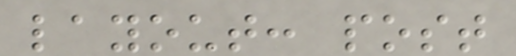layout: post
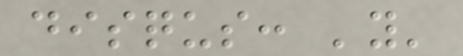disqus: 'y'
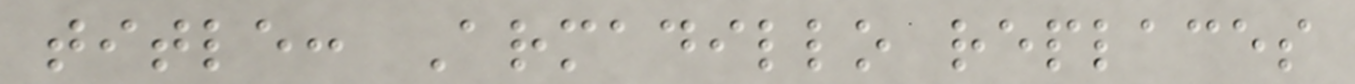title: Armadillo replaces
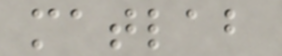matlab
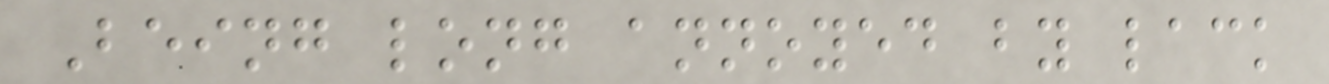Being long annoyed by lack
